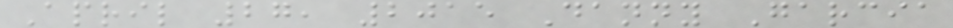April 27, 2015 Danny Garcia
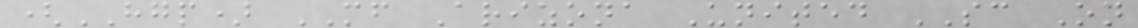(HGP) MF Arizona United SC On
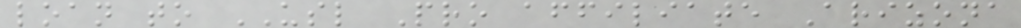loan to USL Pro affiliate Arizona
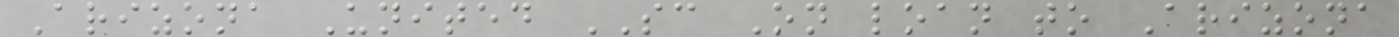Arizona United SC On loan to Arizona
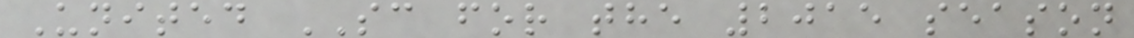United SC for the 2015 season
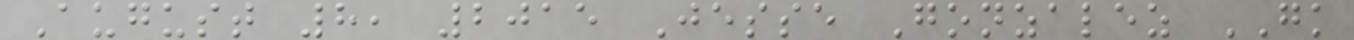August 8, 2015 Jesse Gonzalez GK
